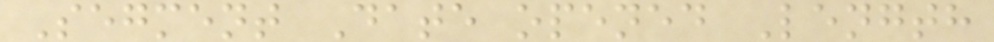Segment Date opened Length
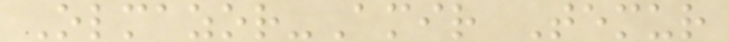Olmazor-Amir Temur
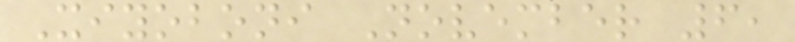Xiyoboni November 6,
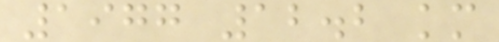1977 12.2 km
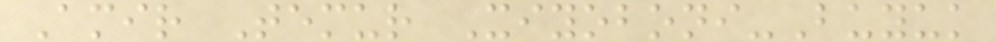Amir Temur Xiyoboni-Buyuk
